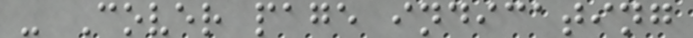- Cover page indicating
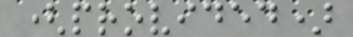(provided)
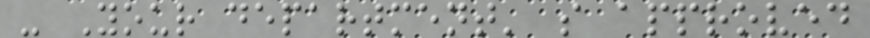- Your department' s approved
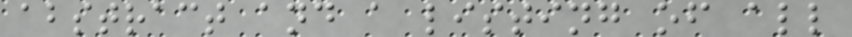abstract and a listing of all
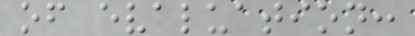of evaluation:
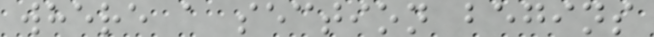where a section begins
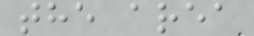the area
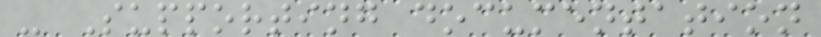- Supporting documentation
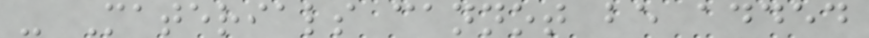- Materials cannot be added
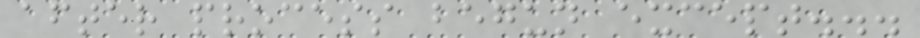after process begun except...
